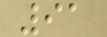91
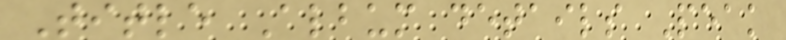Title Album details Peak
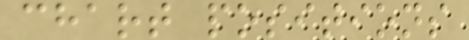chart positions
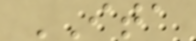ITA
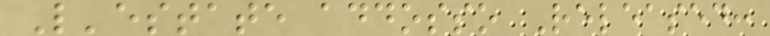L'estate addosso Released:
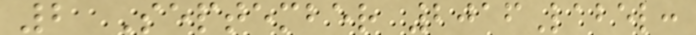2 September 2016Label:
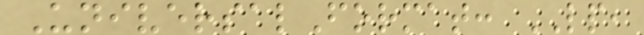UniversalFormat: LP,
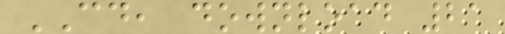CD, download 21
